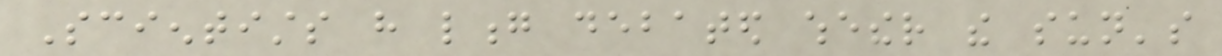Scientists have long debated whether the sun's
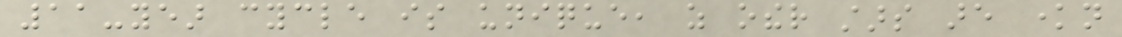11-year cycle is unique, as other stars are known
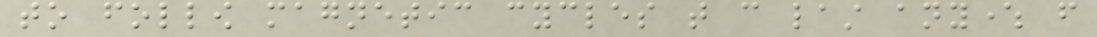to follow magnetic cycles that can last anywhere from
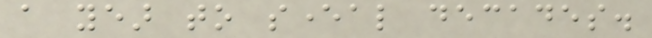a year to several decades.
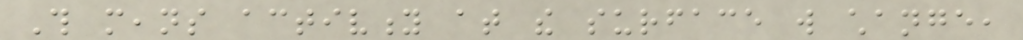This means activity at the surface will change,
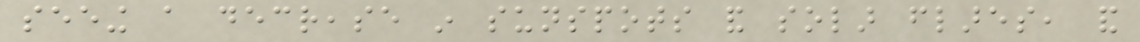seeing a decrease in sunspots and solar flares, and
